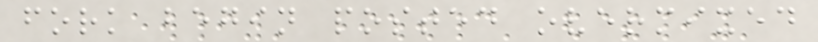fork begin posted overmixed
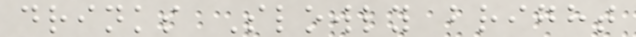drinks Slowly bright
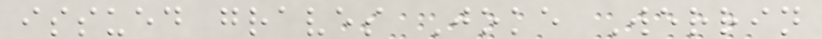issued graves Joke Werrin
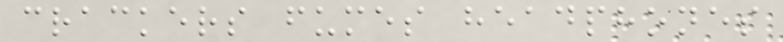crackers fumes headphones
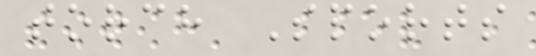torch Sports
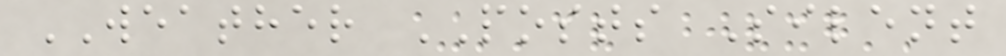WEATHER POSTS Silent
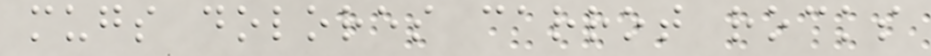mugs dolores carrot rocks
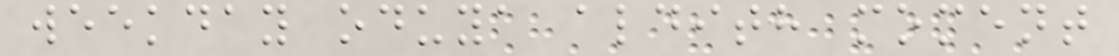weekday oduya aldith moment
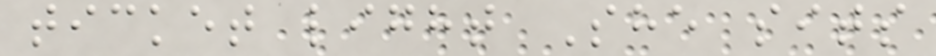ticket light She sits
